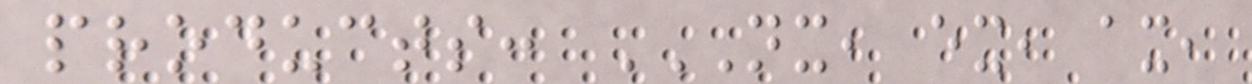products: NX, EX, AX,
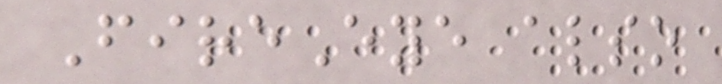FireEye also
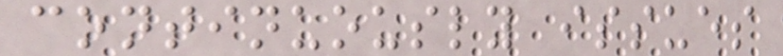continuously issues
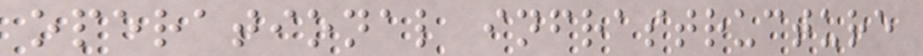operational infrastructure
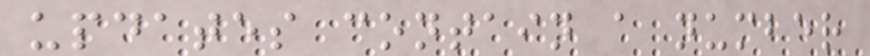updates contain a number
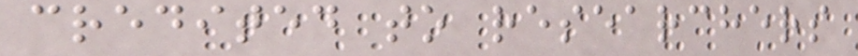credited to researchers
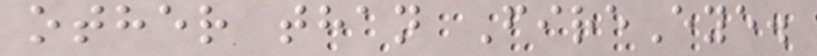other than FireEye.
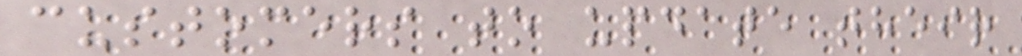customers to update their
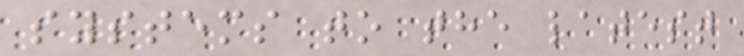systems to the latest
